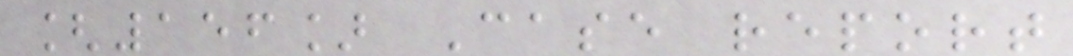[156] Case report
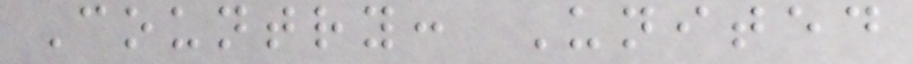Country: United
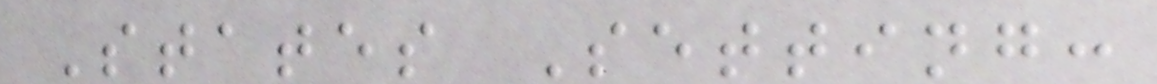States Setting:
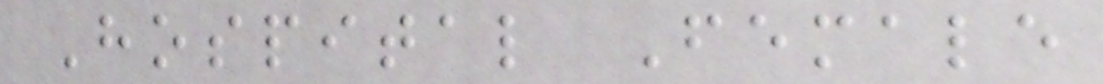Hospital Female
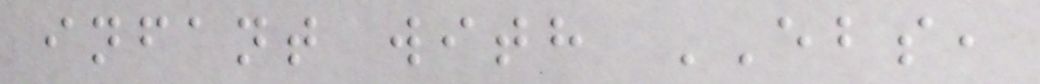infant with EBS,
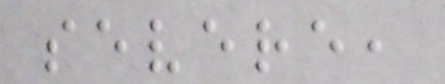severe,
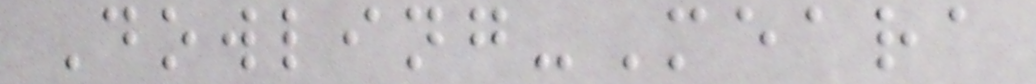Dowling-Meara
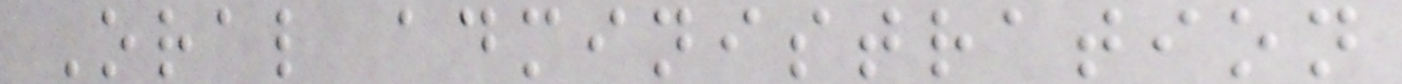Oral administration
